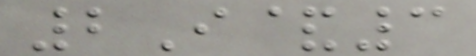2I&3
